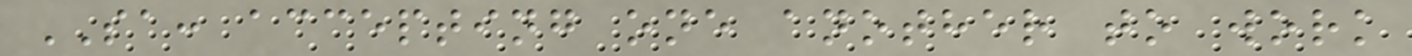SA: accepting one another to work
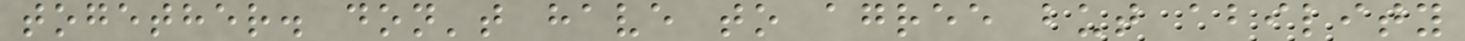together. don't have to agree but ability
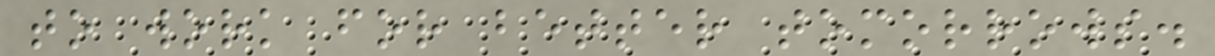to work for better tomorrows.
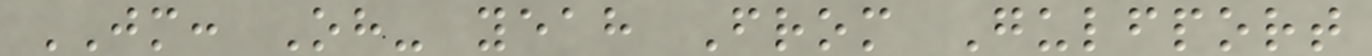JM: Oh- yeah From Gulfport
